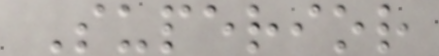Superior
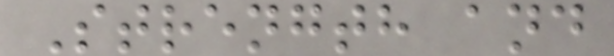Strength and
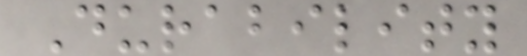Durability
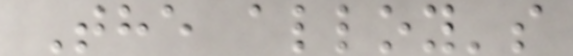The alloy's
